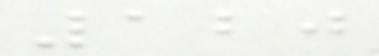120
